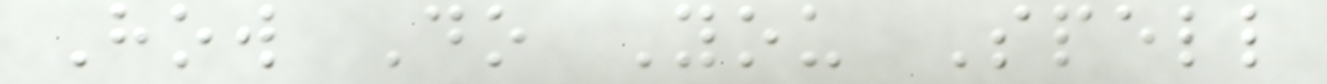How Do You Spell
